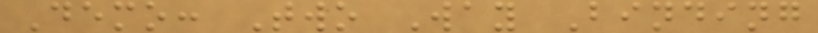Demo: Two Way Binding
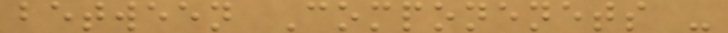between Componenets -
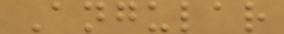Angular
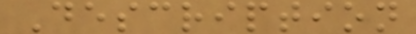Description
